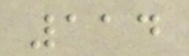114
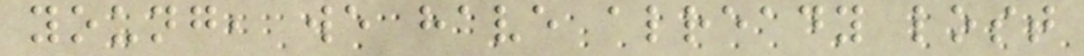young, we have already lost
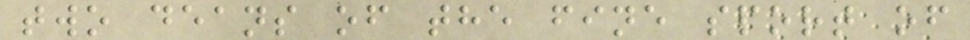two deans of the fine sport of
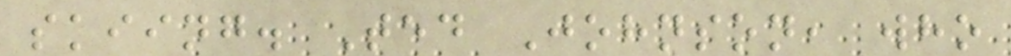skiing. Ted Johnson, who
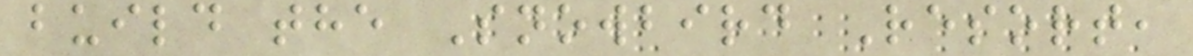build the Snowbird Resort,
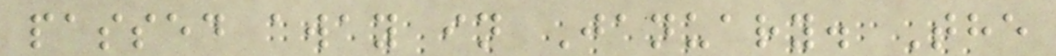passed away in January. The
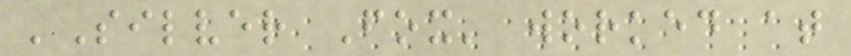'Silver Fox' worked at
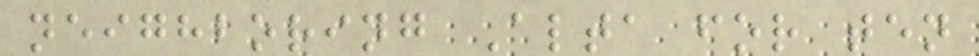neighboring Alta for ten
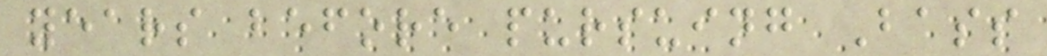years before pursuing Bass
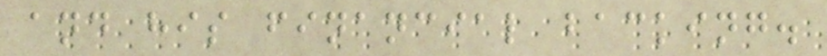and his financial backing.
